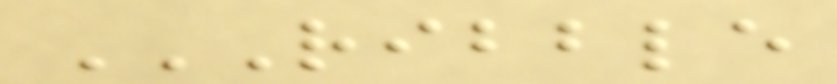RIBBLE
